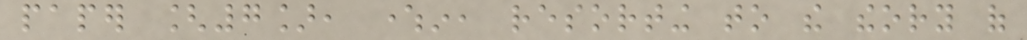paper [7], wherein, resorting to the theory of
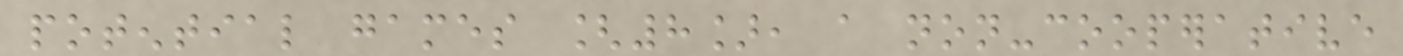potential games [8], a non-cooperative
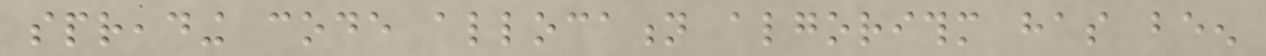spreading code allocation algorithm has been
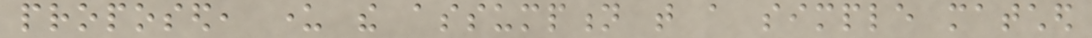proposed, under the assumption that a simple matched
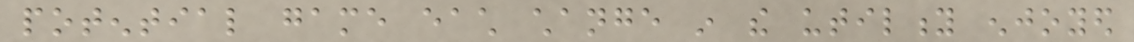potential game each change in the utility enjoyed
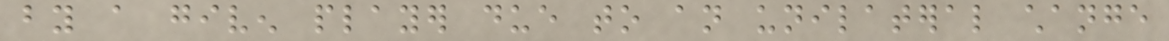by a given player due to an unilateral change
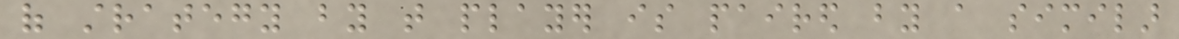of strategy by that player is paired by a similar
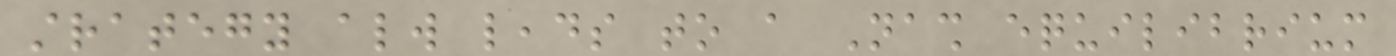strategy always leads to a Nash equilibrium
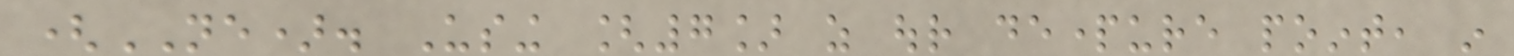(NE). Using [7] as our departure point, in
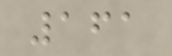161
